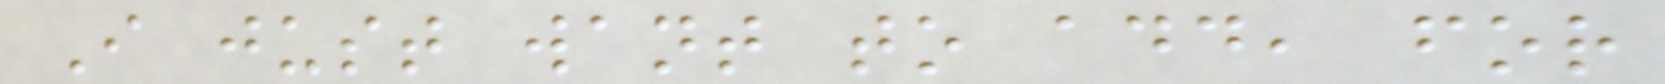I just want to add, for
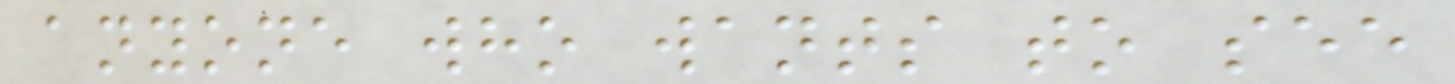anyone who wants to see
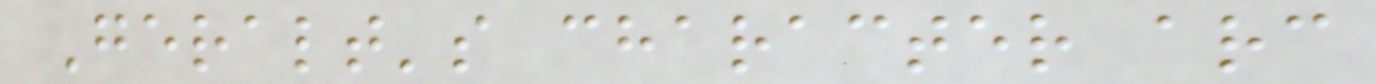Geralt's character arc
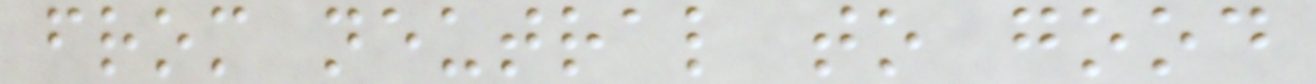from neutral to good
